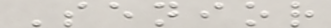Senior
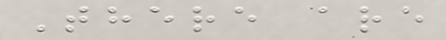There are
